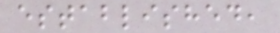established,
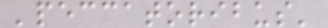'peccatoribus'
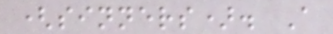(sinners). A
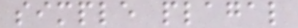simple plagal
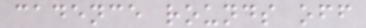cadence rounds off
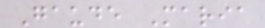Gaude Maria
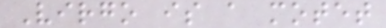Virgo is a motet
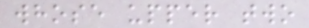whose upper two
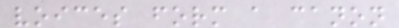voices form a canon
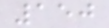150
